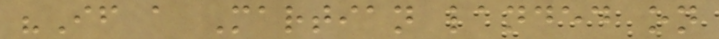"If a Martian landed on
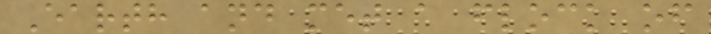Earth and met a flock of
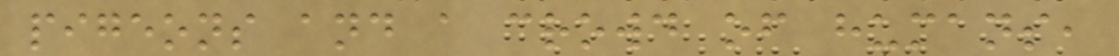pigeons and a crowd of humans,
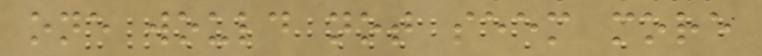one would not seem more
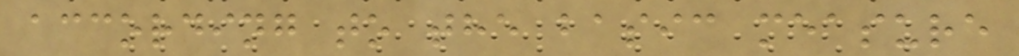according to the basic measure
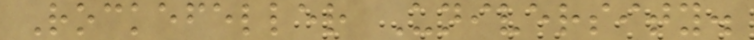Rockefeller University.
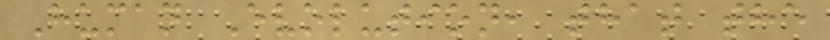Human Evolution, that the
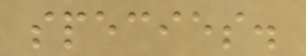species.
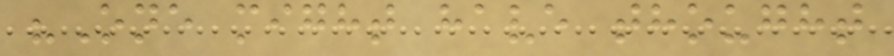"One might have thought
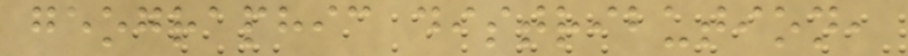geographic distribution,
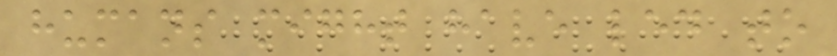humans might have led to
